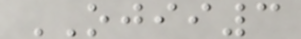OJII3
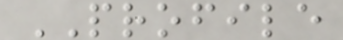PROFILE
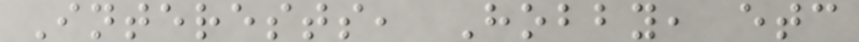Interests, Hobby, etc
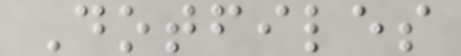Dotfiles
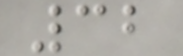32
